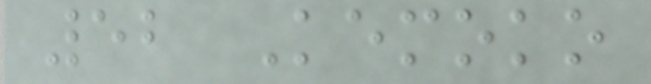52 Kemoko
